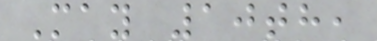May 10th,
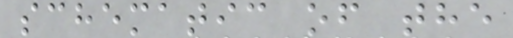schematic of the
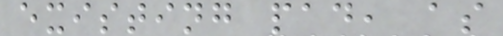existing pad, as
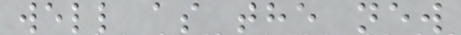well as the new
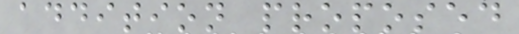addition proposed
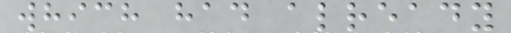which had already
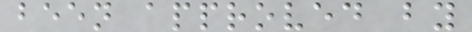been approved by
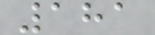181
